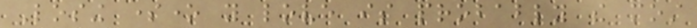Losing someone you love is probably the most
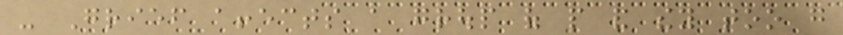- Grief affects a group of people and they too go
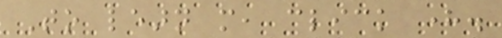To learn more, click here.
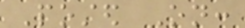Posted On:
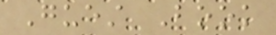Guest Book
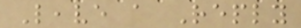Leave a Reply
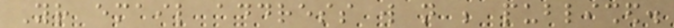Your email address will not be published.
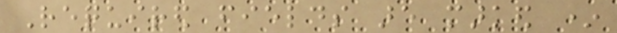Required fields are marked *
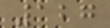127
